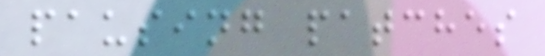pausing patches
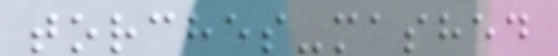torches-mashed
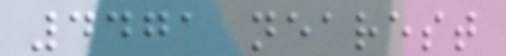4471 nearest
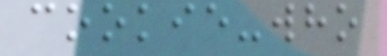cookie-who
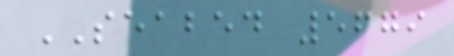SEABED 5679
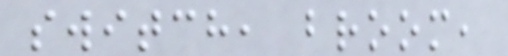switch, broom,
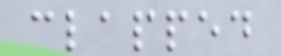clapped
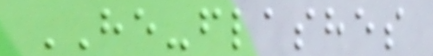HE-flashes
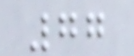77
